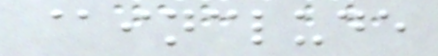@include
